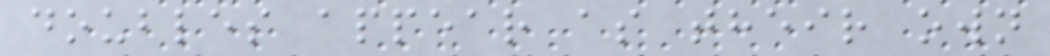doubles appear as their own
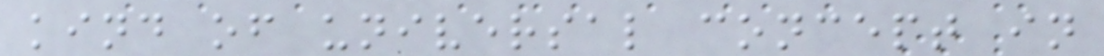kind of universal concept in
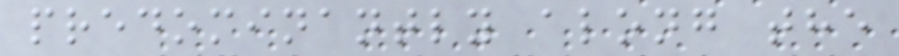predominantly along the
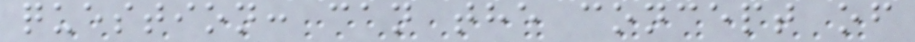question: can the concept of
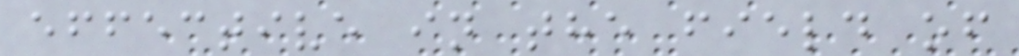effective in the field of
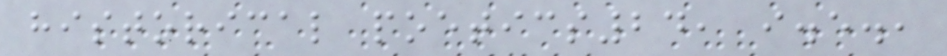historical poetics24, i.e.,
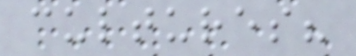cultures?
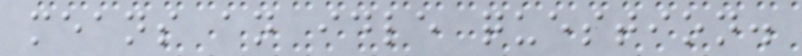means an idle question.
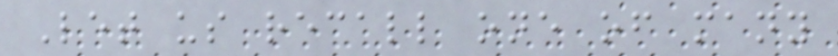Let us recall one of many
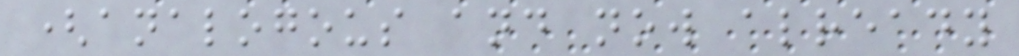(analogous and now already
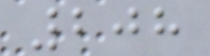208
